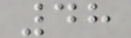48
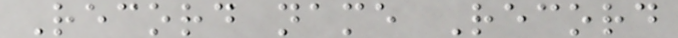Record name Record
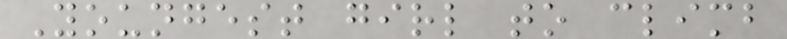Youngest girl to climb
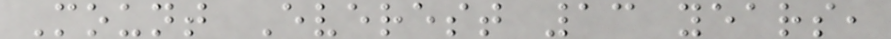Mount Everest 13 years,
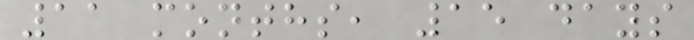11 months, 15 days
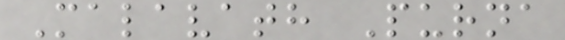Malavath Purna
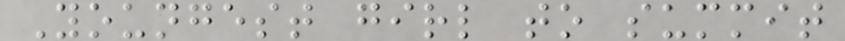Youngest girl to summit
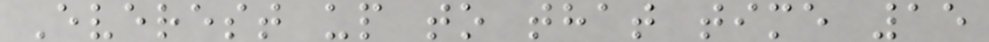Everest up to that time 15
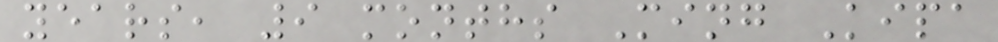years, 9 months Ming Kipa
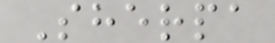Sherpa
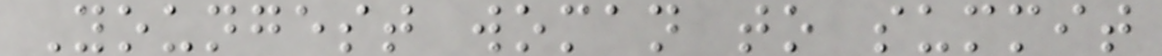Youngest woman to summit
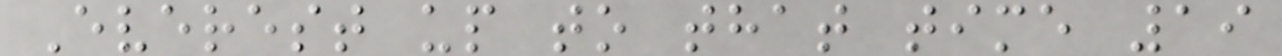Everest up to that time 19
